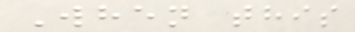When this
